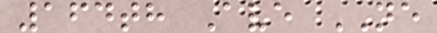164th Ave NE
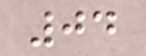04
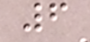6
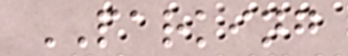PARKING
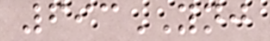693YNJ
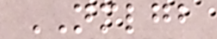NMLGB
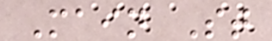Main St
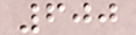600
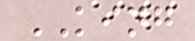KING
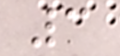3
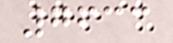7633
